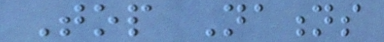Top Nations
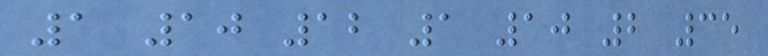1 10 12 1 10 2 35
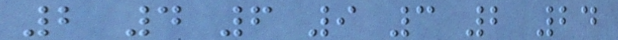2 4 6 9 3 2 24
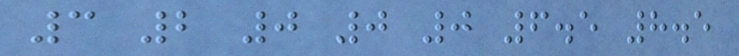3 2 0 0 0 6.5 8.5
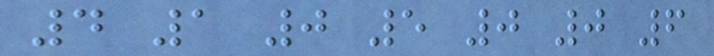4 1 0 5 0 0 6
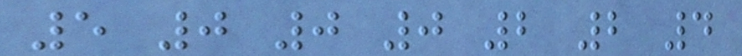5 0 0 0 2 2 4
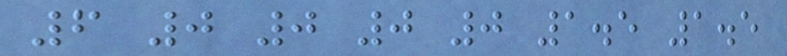6 0 0 0 0 1.5 1.5
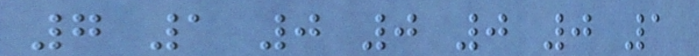7 1 0 0 0 0 1
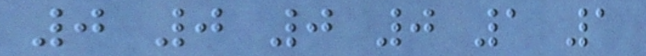0 0 0 0 1 1
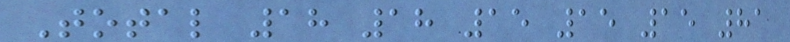Total 18 18 15 15 15 81
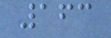163
